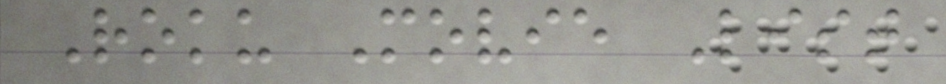Roku Movie List
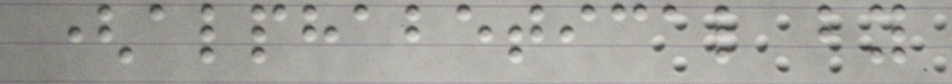(alphabetical by
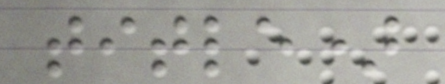title)
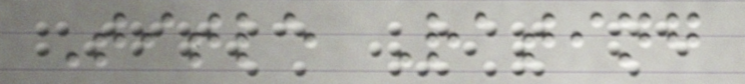Title Rating
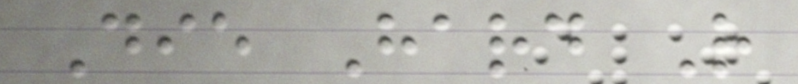Die Hard R
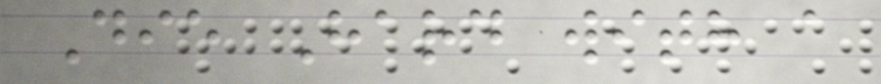Die Hard with a
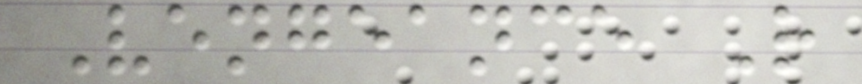Vengeance R
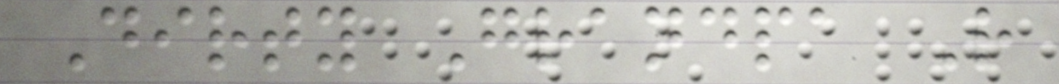Dirty Grandpa R
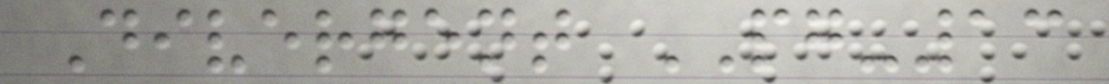Divergent PG-13
